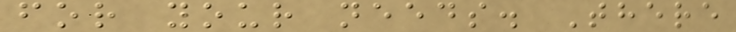for your needs. There
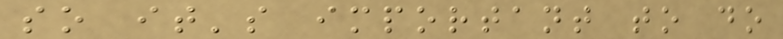so it's important to do
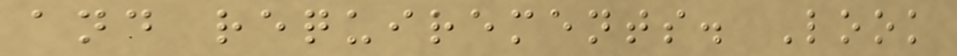and requirements. Look
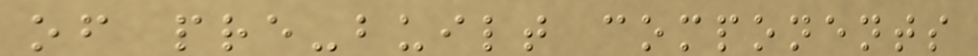of pre-built components
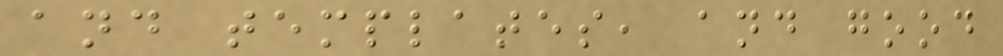and templates, and good
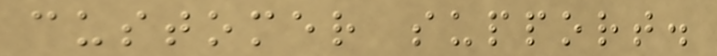customer support.
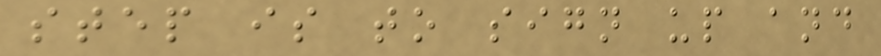step is to sign up and
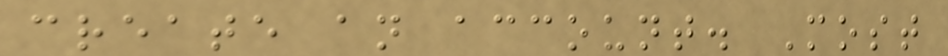create an account. Most
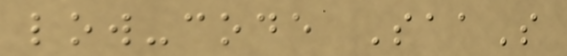low-code SaaS
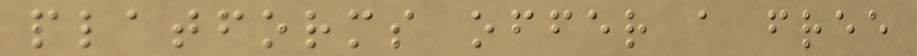platforms offer a free
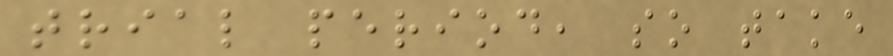trial period, so take
